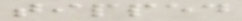tipped
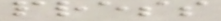press
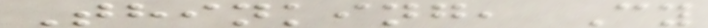Thinking, Cy
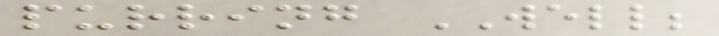purring WELL;
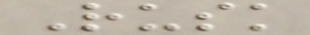Rusk
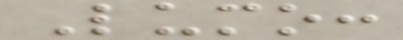Lumo:
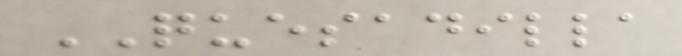QUESADILLA
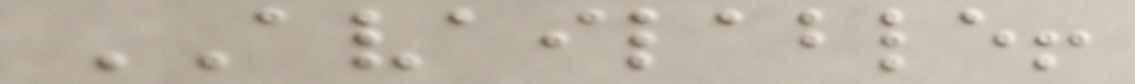AVAILABLE!
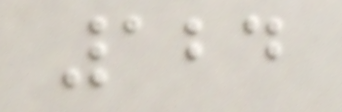124
